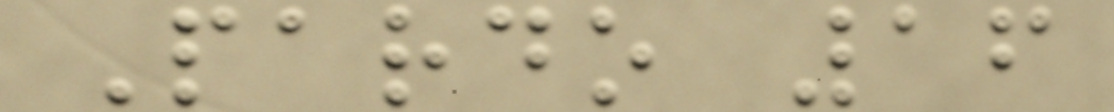Pardo 16
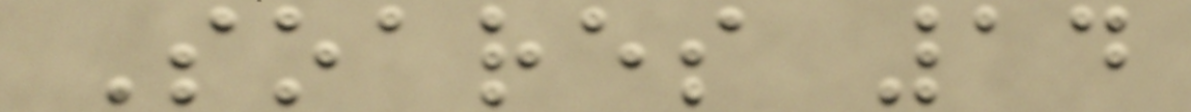Soares 14
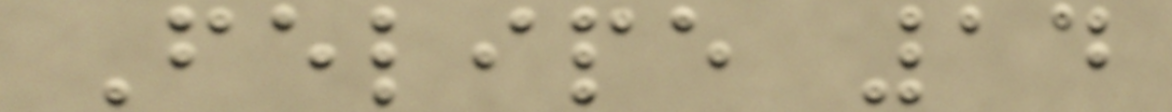Felipe 14
